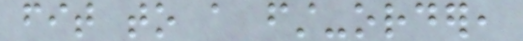fit to a first-order,
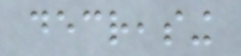decreasing
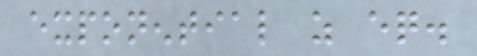exponential as eq.
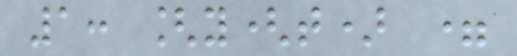1: [y(t) =
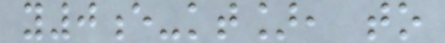y0e-kt], to
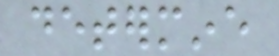determine
